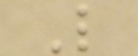L
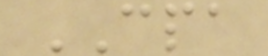CPA
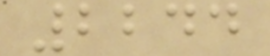2244
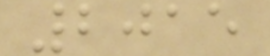2015
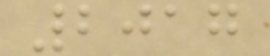2017
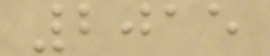2015
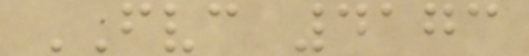FVC 4173
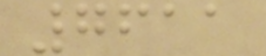7611
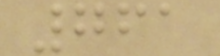761
